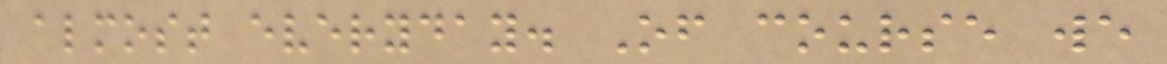almost everyday. Of course we
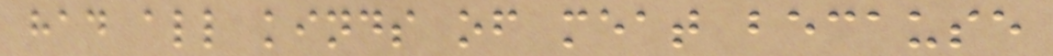had all kinds of meat because
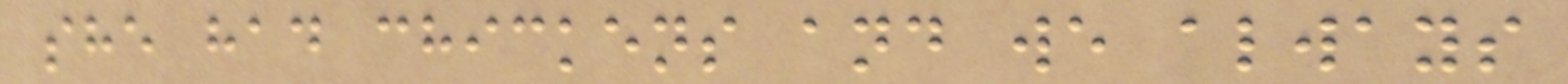she had chickens and we always
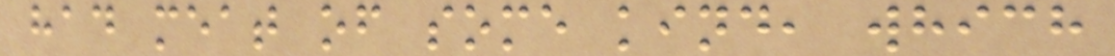had meat of some kind, which
